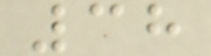38
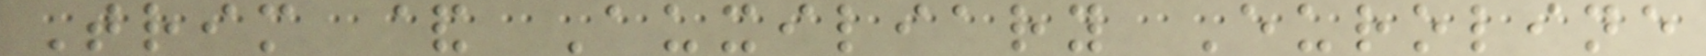Trim & Auxiliary Euroline
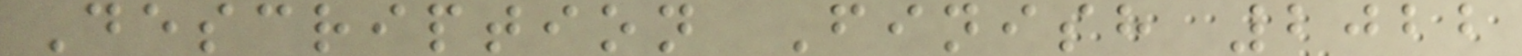Description Finish 2022
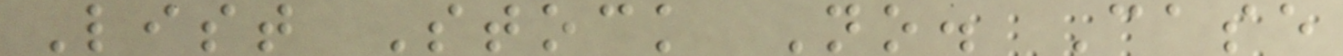List Stock No. Case
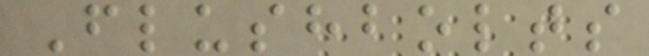Flushbolts
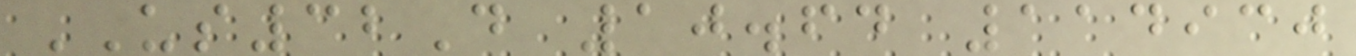US32D 10.64 114930
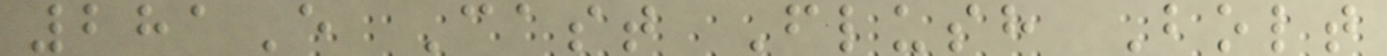281E Cast Flush Bolt
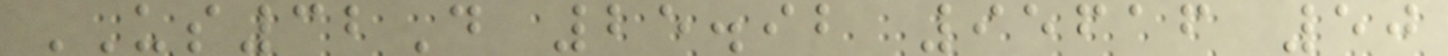US32D 25.92 95616 50
